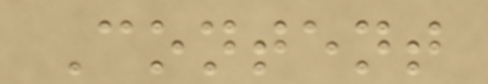Content
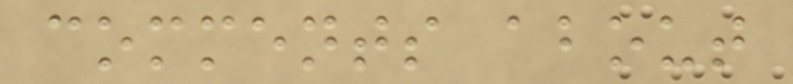comments about
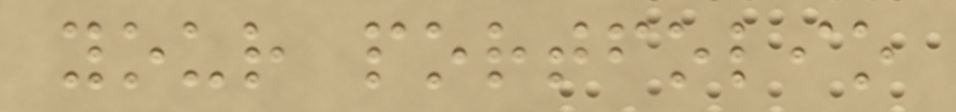your portfolio
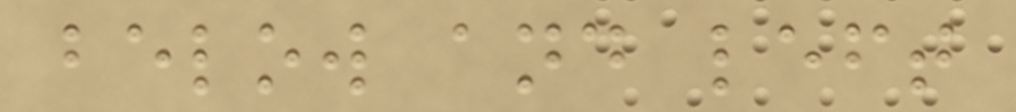below and left
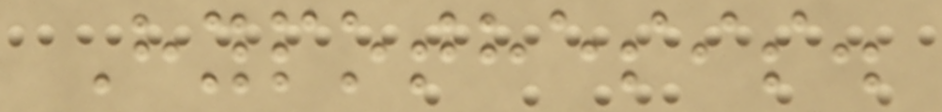Hypothesis.
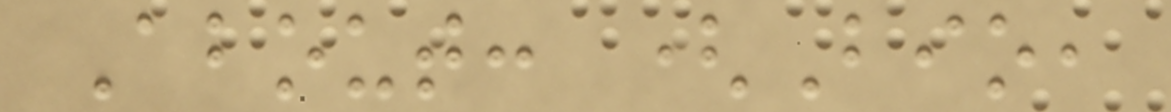About: (Bio,
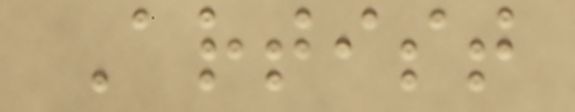Artist
